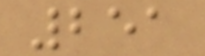251
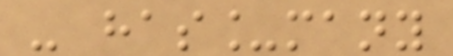- has_many
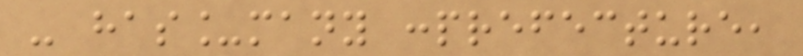- has_many :prefecture,
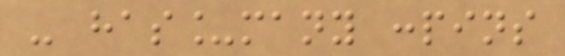- has_many :pins
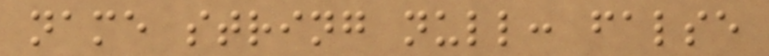name string null: false
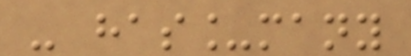- has_many
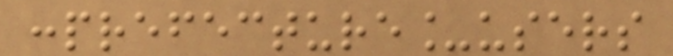:prefecture_users
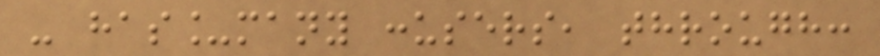- has_many :users, through:
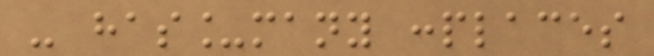- has_many :places
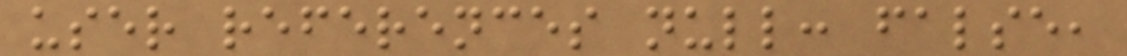user references null: false,
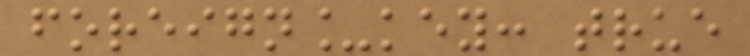foreign_key: true
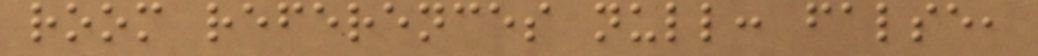room references null: false,
